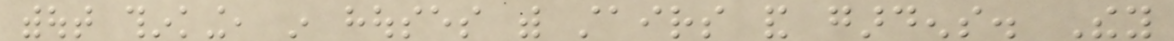without thinking, in houses with stairs and gardens. They
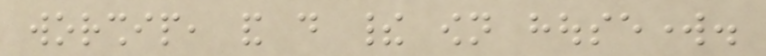worship, and do their own housework.
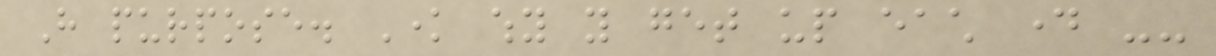Have purpose. Know why you get up each day --
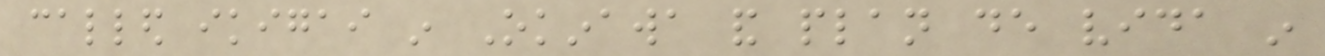called ikigai in Okinawa and plan de vida in
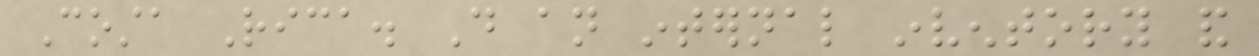Costa Rica. Do an internal inventory and
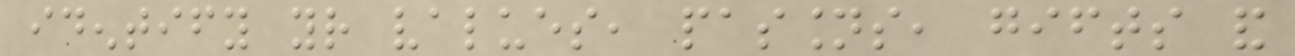identify your values, passions, gifts and
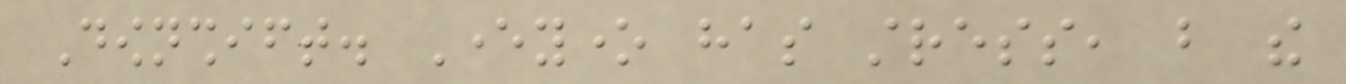Downshift. Everyone has stress, but the
